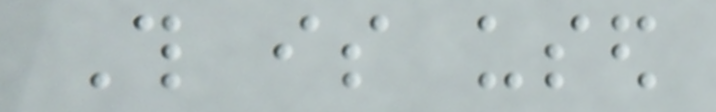This is used
